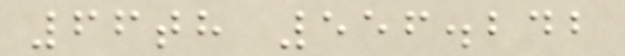66th 556.242
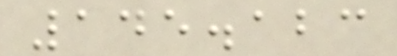145.123
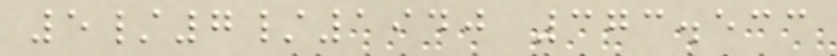5/7/1940 373.533
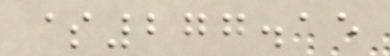$277.15
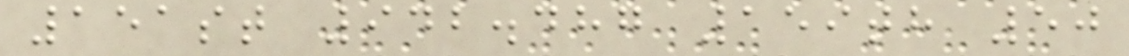151st 942.487 159th 50
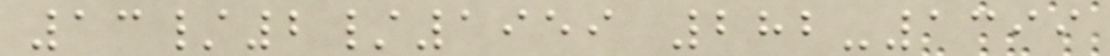13/2/1959 282-1399
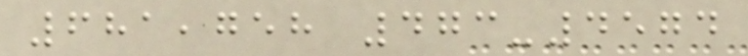681,758 473-4574
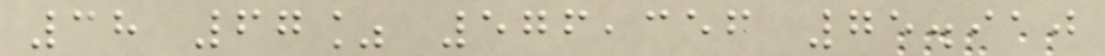38 67% 576,356 75.910
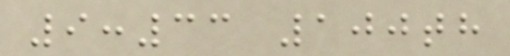9:33 100th
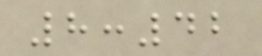8:42
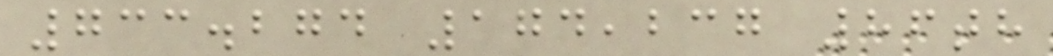733.274 174,237 86th
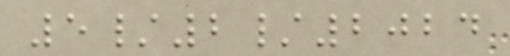5/2/2024
